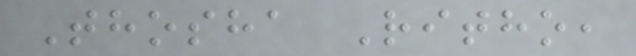Thosha Ritho,
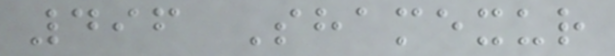496 Shamexur
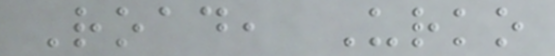Road, Urko
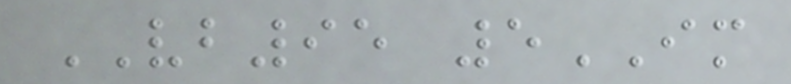VB95 5IM
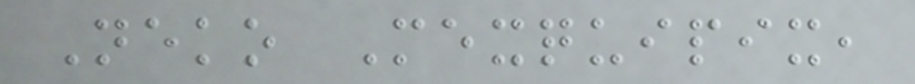Neko Mexquipix,
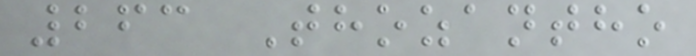263 Thozantho
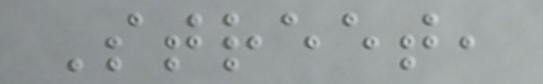Street,
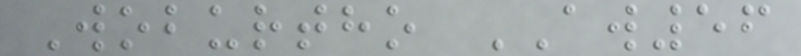Woburtho AW56
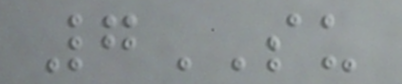7SU
